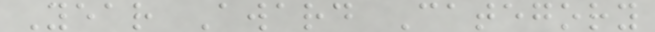Year Award Category
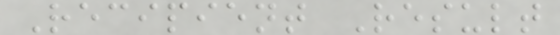Recipient Result
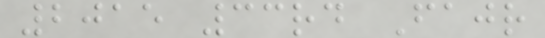2015 33rd Fajr
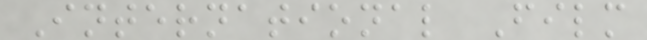International Film
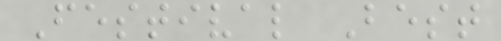Festival Best
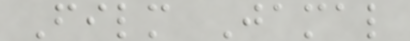Film Jamal
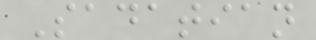Sadatian
